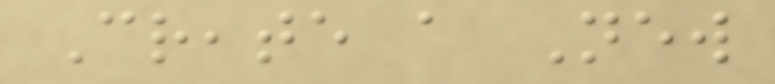Create a New
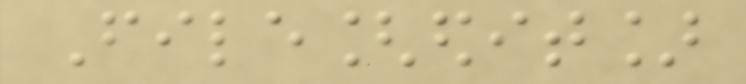File[edit]
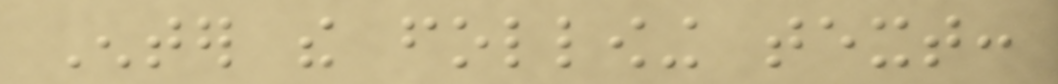Enter the following text:
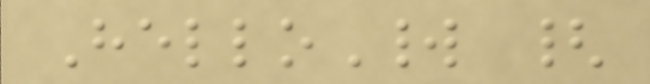HelloWorld {
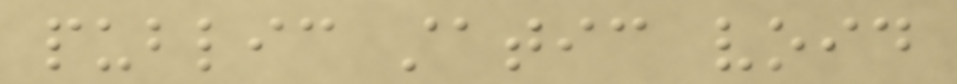public static void
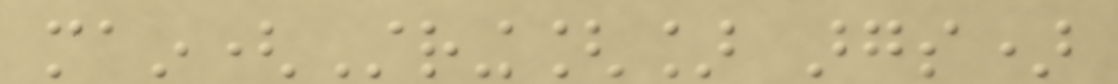main(String[] args)
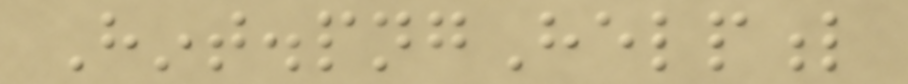Hint.pngHelpful
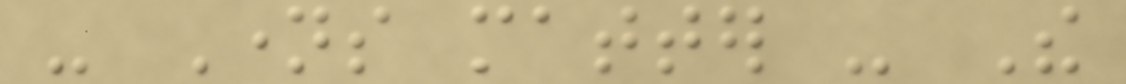- Names matter - The
